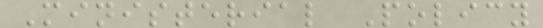Ministerial Policy
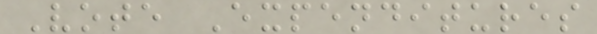Vote Expenditures
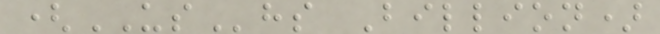(UShs Billion)
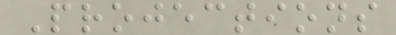Projections
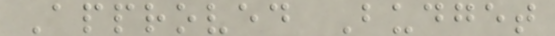Approved Budget
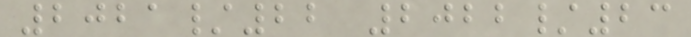2021/22 2022/23
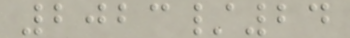2023/24
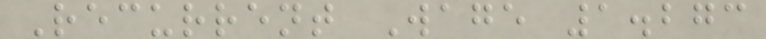Recurrent Wage 1.273
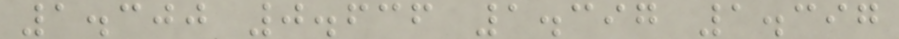1.300 0.636 1.397 1.397
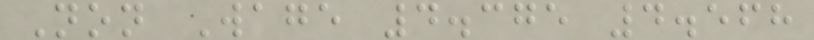Non Wage 4.375 4.568
